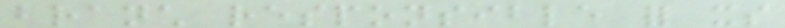branch responsible for its
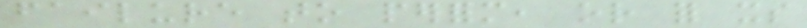failure to perform, or for its
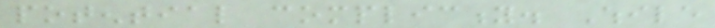potential complicity. While
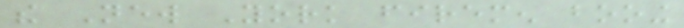the New York firemen booing
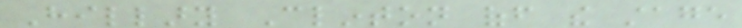Hillary Clinton off the stage
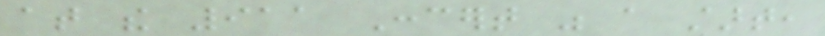at the 911 Concert was a start,
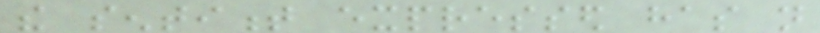the sentiment expressed has not
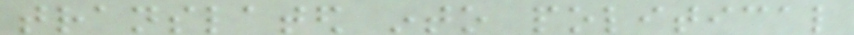translated into political
